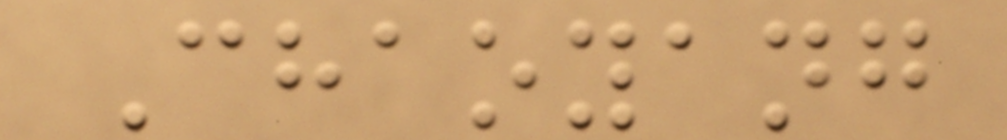Chaoyang
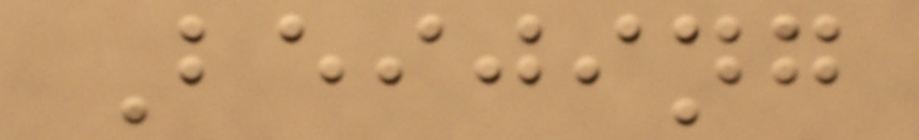Beijing
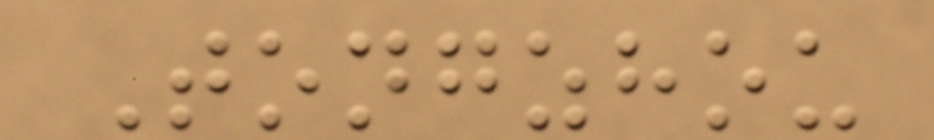Tongzhou
